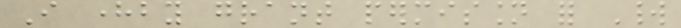I hereby grant permission for World
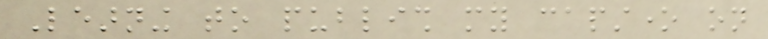Learning to publish my capstone on
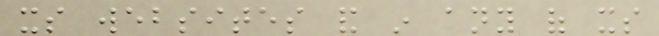its websites and in any of its
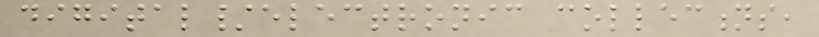digital/electronic collections,
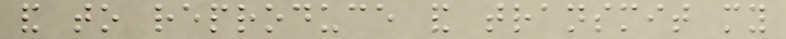and to reproduce and transmit my
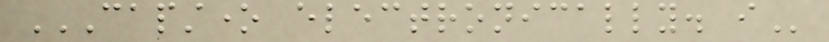CAPSTONE ELECTRONICALLY. I
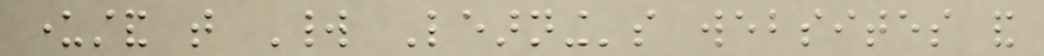understand that World Learning's websites and
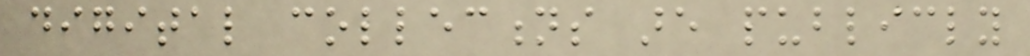digital collections are publicly
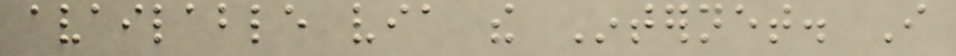available via the Internet. I
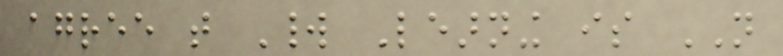agree that World Learning is NOT
